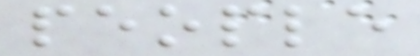people
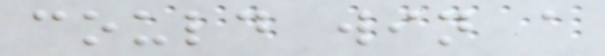could win a
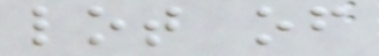lot of
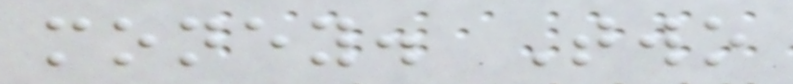money. Two
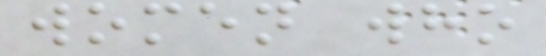women who
